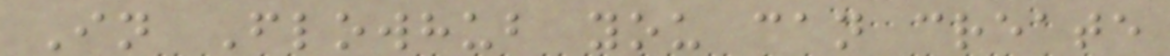In Flowhub you can create
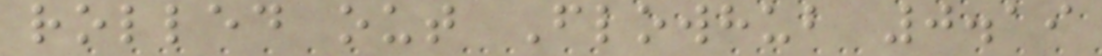rolled out Flowhub 0.19
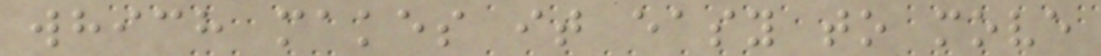which makes it easy to move
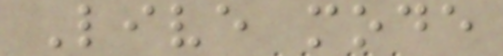Live mode
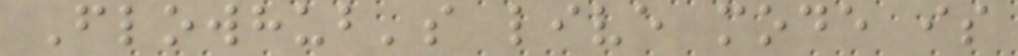Flowhub's live mode is
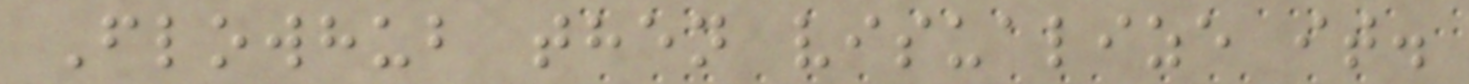Flowhub then visualize it.
